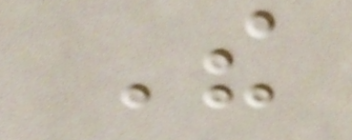The
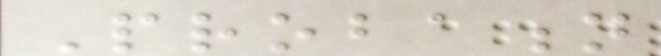Probation
